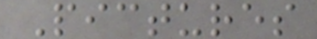Pictures
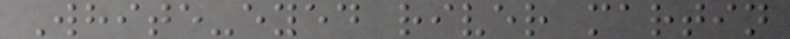White-eyed river martin
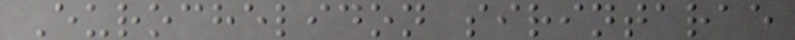Eurochelidon sirintarae
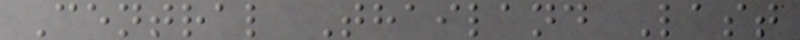Central Thailand Last
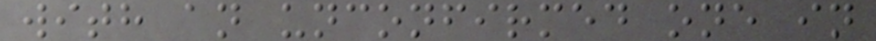with an unconfirmed one in
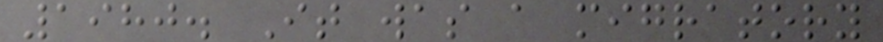1980. It was a migratory
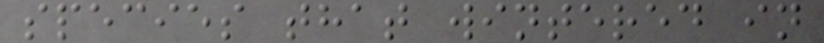species that wintered in
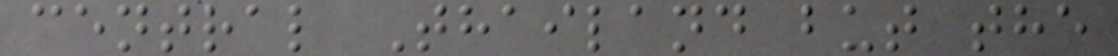central Thailand but the
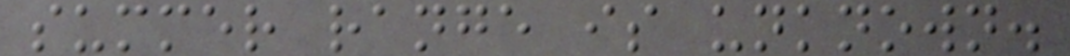summer range is unknown.
